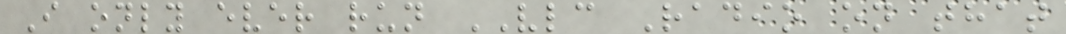I only ever run VLC Radio on that
